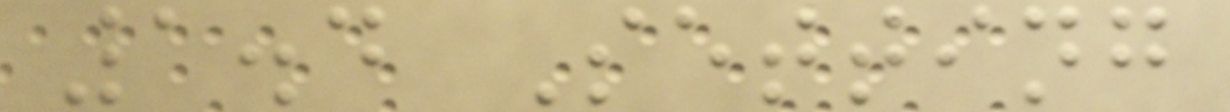1.4 Setting
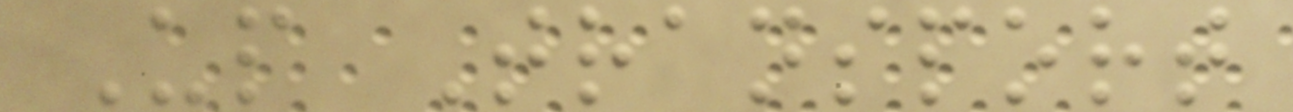Up Transport
